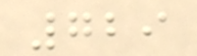729
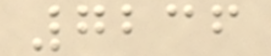7236
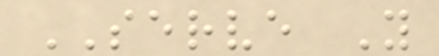SERVE Y
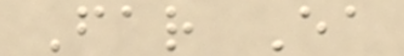Far Ea
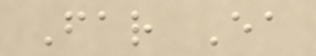Far Ea
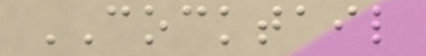COCKTAIL
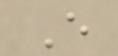E
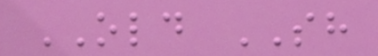OLD SH
